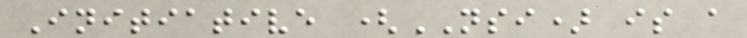Initiative (NSI) is a
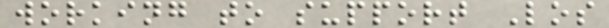working to support Los
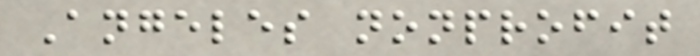Angeles nonprofit
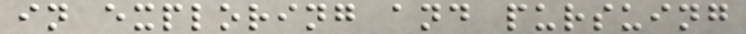in exploring and pursuing
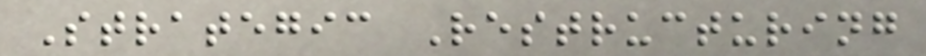Strategic Restructuring
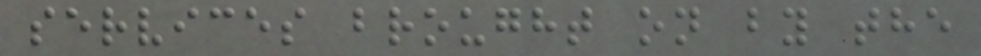services brought on by the
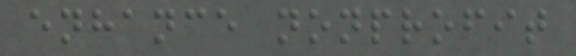enhance nonprofit
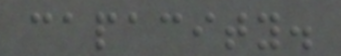capacity.
